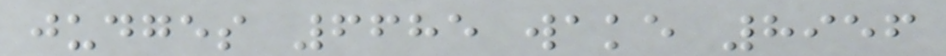judges 6685 wake 8956
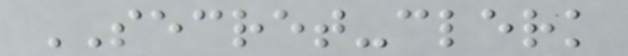SECRET-clerk
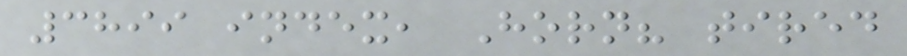3899 index, Horn? tired
